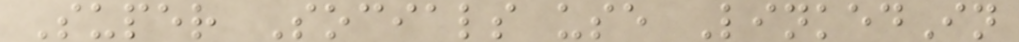Super Socials use LinkedIn
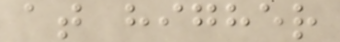at higher
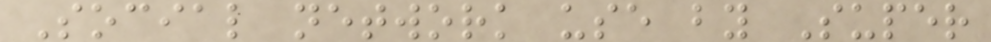Social network use by Super
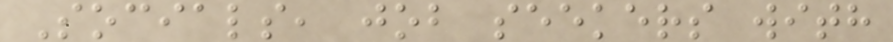Socials, job seekers with
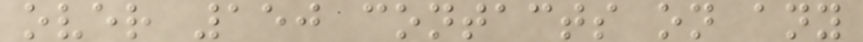over 150 contacts on any
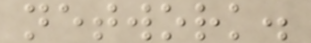network.
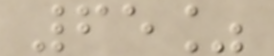65%
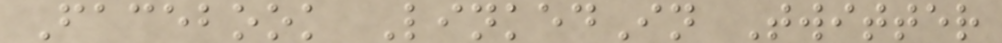Facebook LinkedIn Twitter
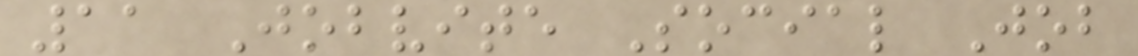11 Jobvite Social Job
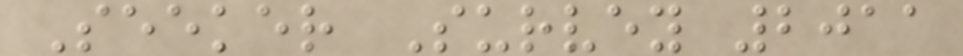Seeker Survey 2011
